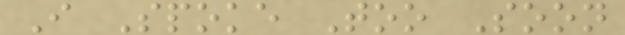I Spoke Too Soon
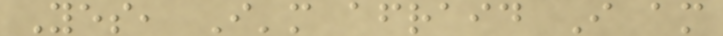Yes, I'm afraid I am
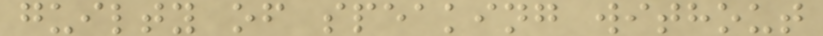guilty of speaking without
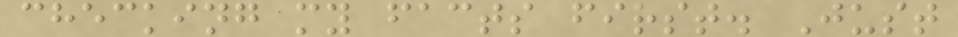checking my facts first. Just
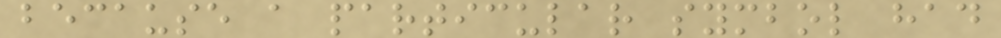because a particular symbol had
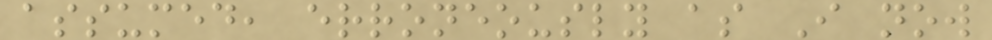assumed, erroneously as I now
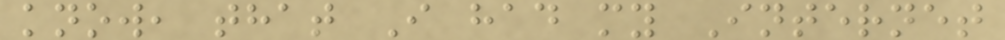know, that I had my Internet
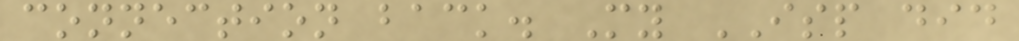connection back. My ISP did
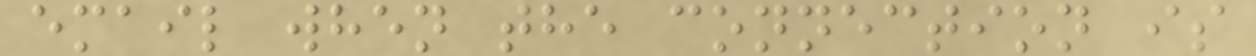email when the connection is
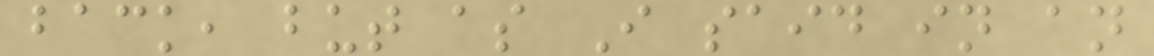back, but as I said in an
